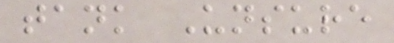tank Unsure
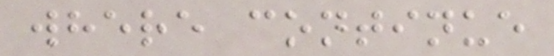where continue
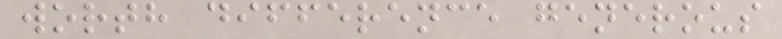worth difference generous
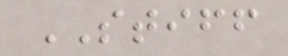STIFF
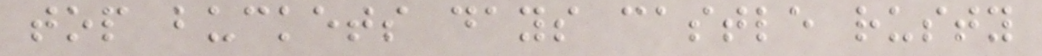top buckets days castle rusty
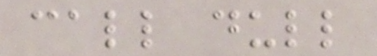call dull
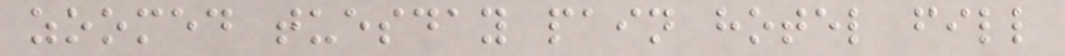zoomed tuesday pain hotel fill
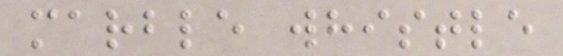marble whistle
